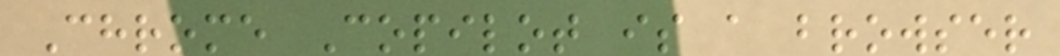Chrome Copilot is a browser
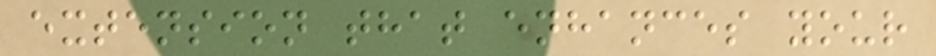extension that enhances your
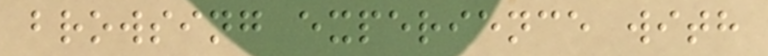browsing experience with
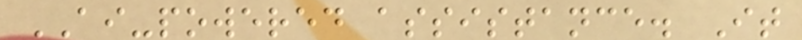AI-powered assistance. It
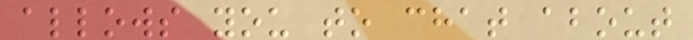allows you to chat about
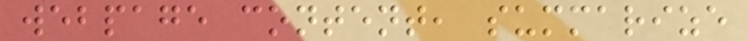webpage content, summarize
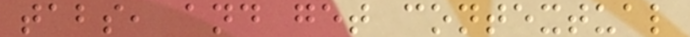tabs, and get contextual
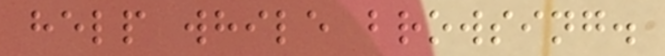help while browsing.
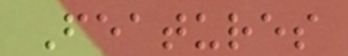Features
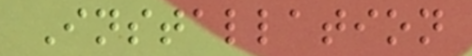Installation
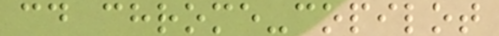cd chrome-copilot
